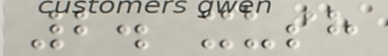2. xush
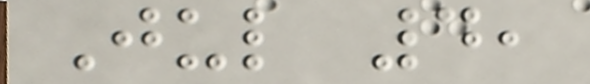Jul 4,
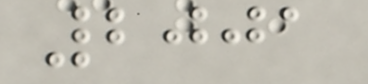2001
